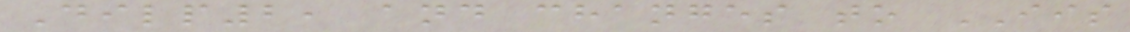Dilp2, and changes to IIS
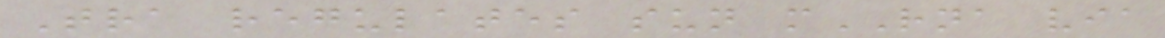Tra regulates sun mRNA via
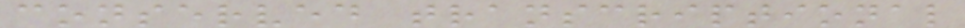conserved transcriptional
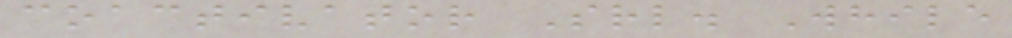coactivator Srl. While
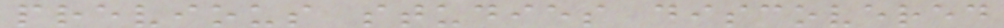previous studies discovered
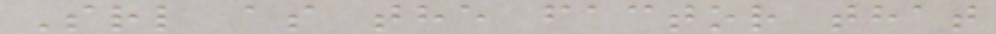Srl as the factor that
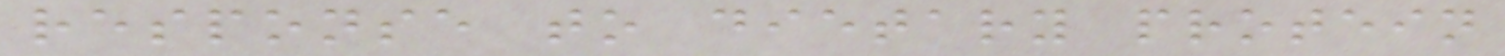response to dietary protein
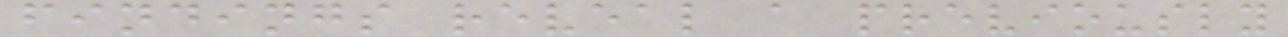findings reveal a previously
